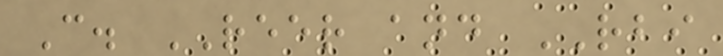C. REER and RBI
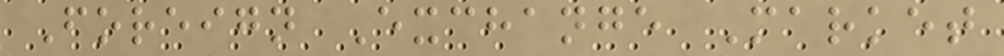Foreign Exchange Market
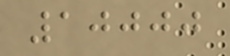10000
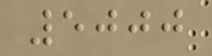5000
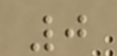0
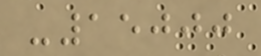-15000
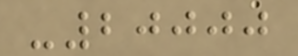-20000
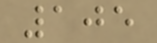105
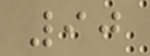90
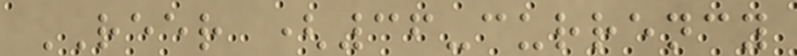REER (36-currency
